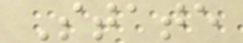State
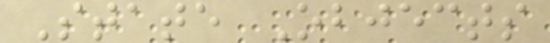State Objects
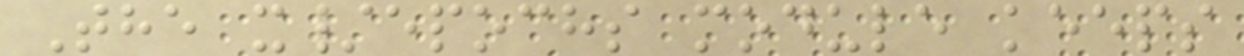The x/epochs module keeps
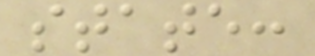state:
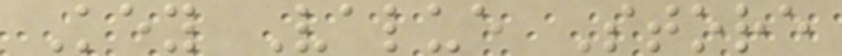Key Value Store
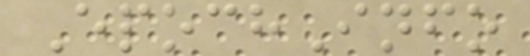EpochInfo
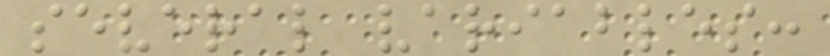several variables:
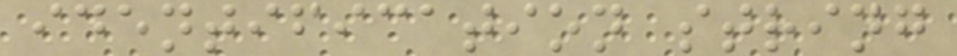identification string
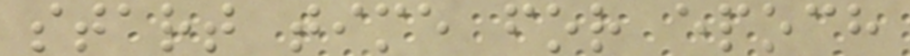start time for epoch
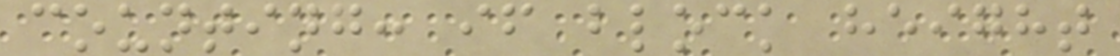counting: if block height
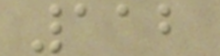112
